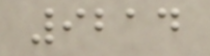9214
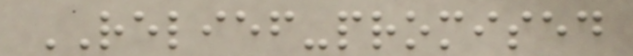RELIEF-promised
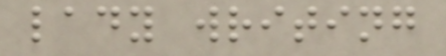lady writing
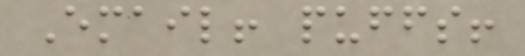Email! puffs!
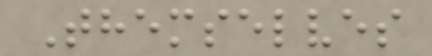Themselves
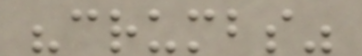"crumbs"
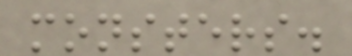monsters.
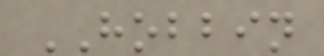HOBBIN
